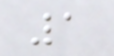1
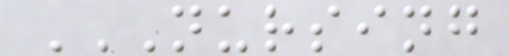NURSING
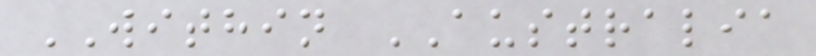WITHIN AUSTRALIA
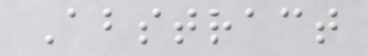Abstract
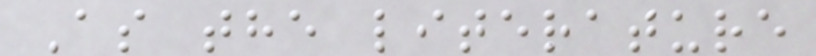As the literature
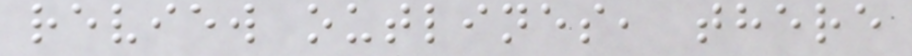review outlines, there
